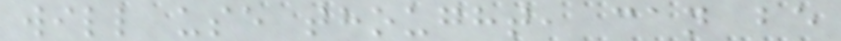will use thought, can be
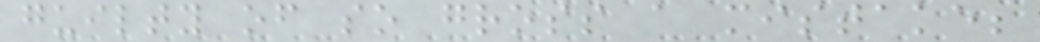guilty of so gross a mistake;
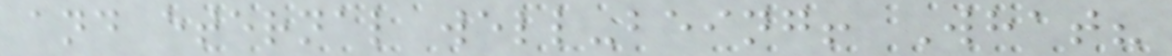and eternal well-being! What?
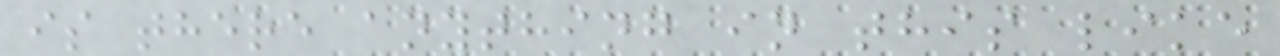is there anything in this like
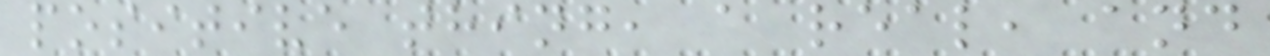positive thing, a real, and
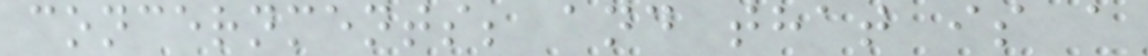concernments; and that is a
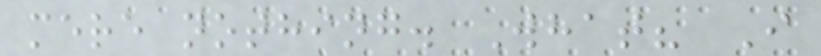mere nothing. What? I
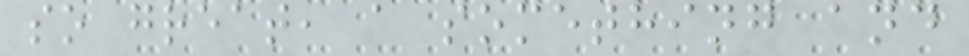so great, a something and
